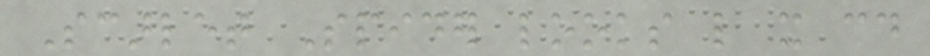Scarlet Spider looks like it could
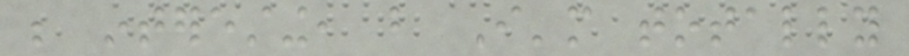be interesting, but I'm totally
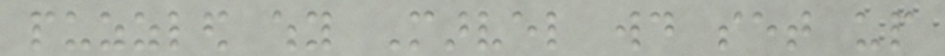puzzled why Marvel would set up
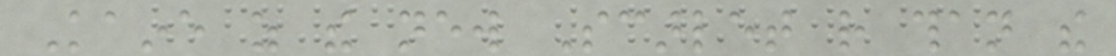Kaine as the new Scarlet rather than the
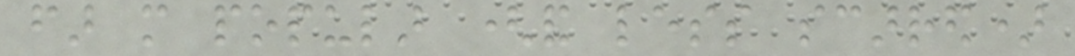far more popular (and less scarred)
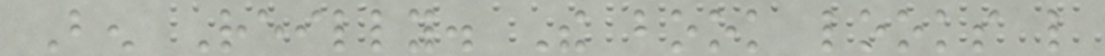Ben Reilly. The book looks like
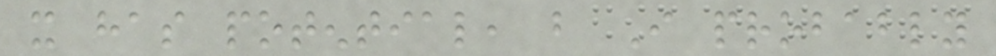it has potential, but I probably
